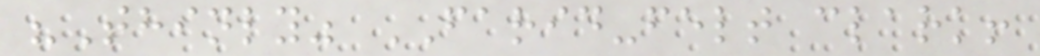"Thinly" FARID-felt clark!
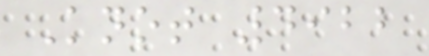Knot 4922
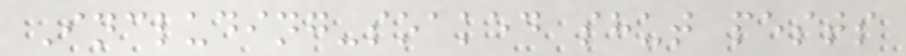Including-soaked shut pests
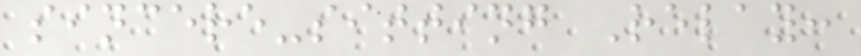sincere-sitting Relay:
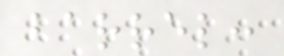barrel:
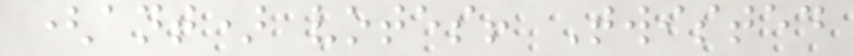(ant) votes! Twisted
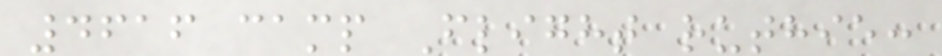4616 camp Flight ruthie:
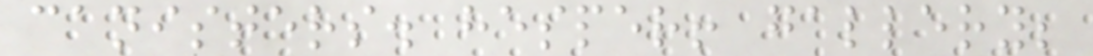canisters. hesper! gallery;
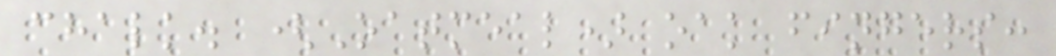chalk. (Oatmeal) oak fingers:
